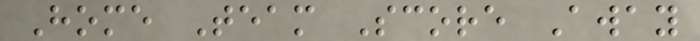Home Team Score Away
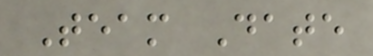Team Date
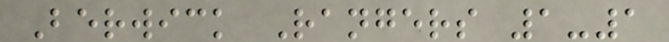Berwick Rangers 1-1
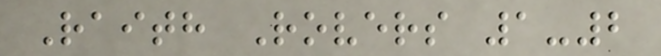Raith Rovers 1-2
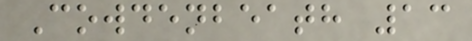Cowdenbeath 13
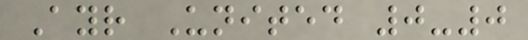Ayr United 0-0
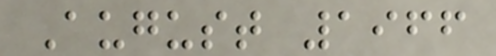August 1966
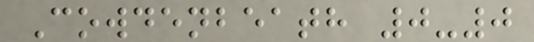Cowdenbeath 0-0
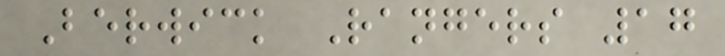Berwick Rangers 17
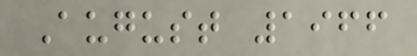August 1966
